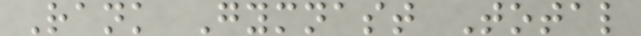Rank Gymnast Total
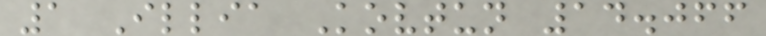1 Illia Kovtun 14.066
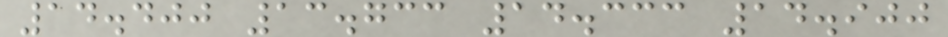14.400 13.733 14.333 14.900
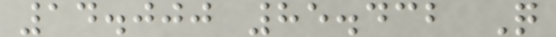14.000 85.432 Q
